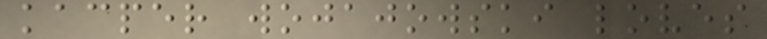kacper wojajowski loves
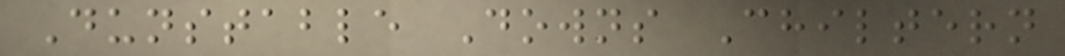Dunstable Downs Chiltern
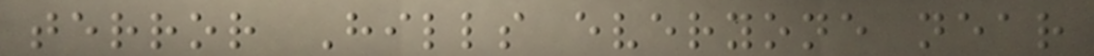terror Hills everyone near
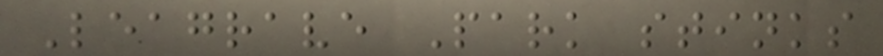Leagrave Park stinks
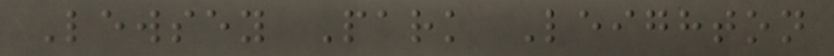Lewsey Park Leighton
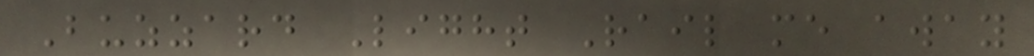Buzzard Light Rail me away
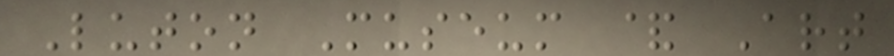Luton Museum & Art
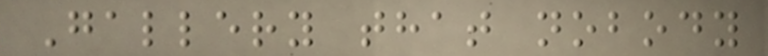Gallery that nobody
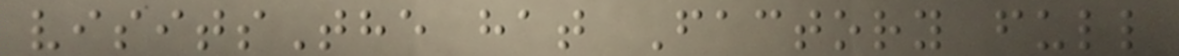visitsThe hat Factory full
